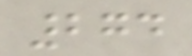274
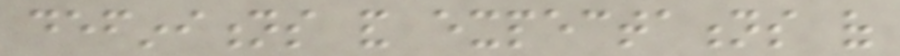definitions and expectations of
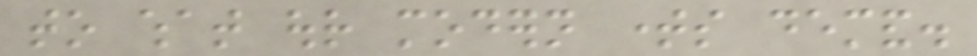to what our modern times demand.
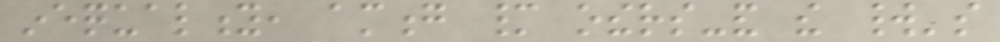inequality, among many others-and the world's
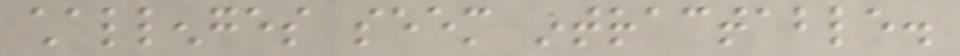challenges seem intractable.
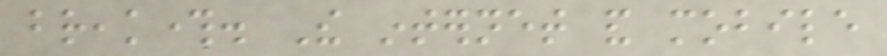breakthrough. The internet and mobile
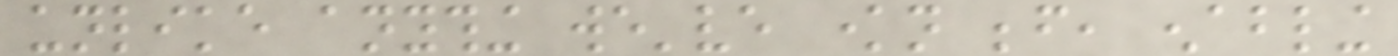unlike anything we've known before, enabling
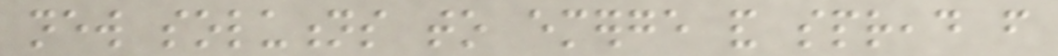new solutions to emerge and spread from
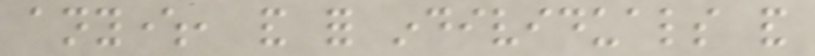anywhere, and for individuals and
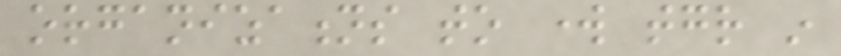organizations to work together in
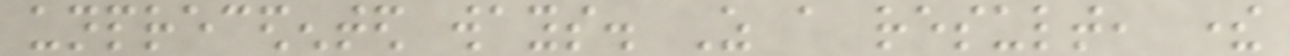unprecedented ways. As a result, there
